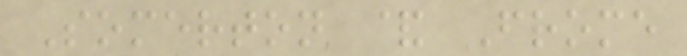Somerton & Frome
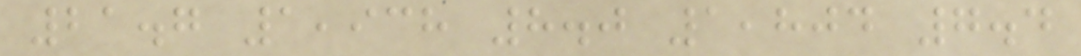21.7 1,938 8.0 1,804 7.4
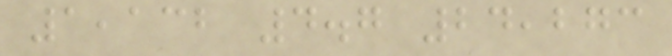1,132 4.7 24,273
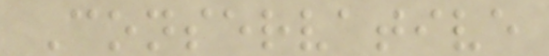Conservative
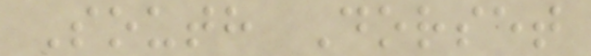South Dorset
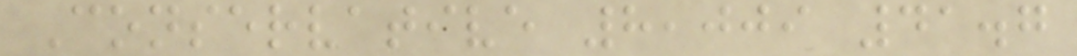Conservative 8,009 41.7
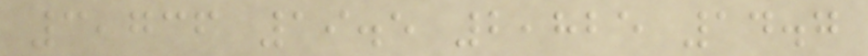3,736 19.5 2,825 14.7
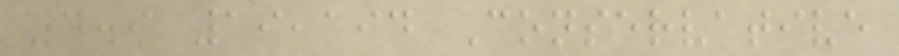4.9 19,194 Conservative
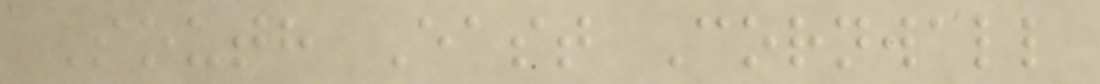South East Cornwall
